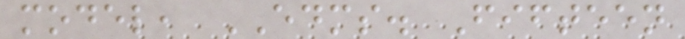model, EDMS. Fifteen
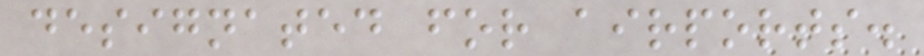designated for airports.
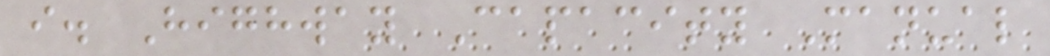i. Highway Capacity Manual
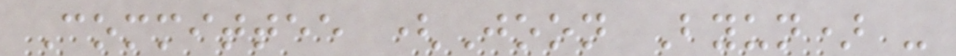Committee (Joon Byun) -
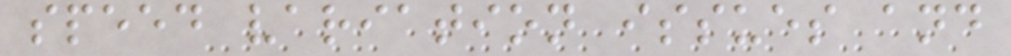speed variation issues and
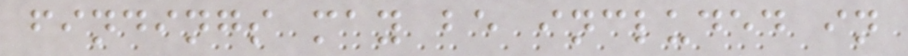findings may be included in
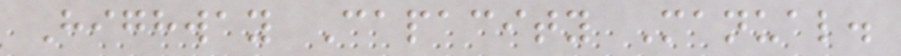Highway Capacity Manual.
